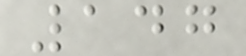147
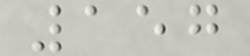157
